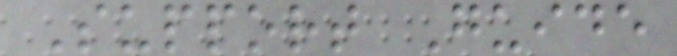Support Guide
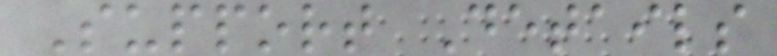Support Details
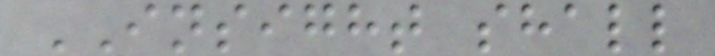INSIGHT shall
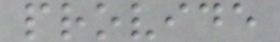provide
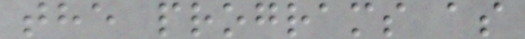the programs as
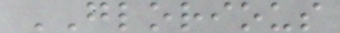GLORIOUS
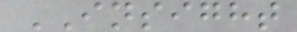INSIGHT
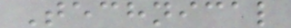Technical
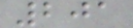201
